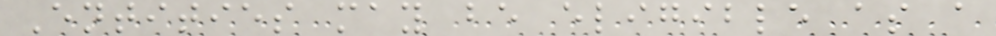Entities may be eligible as a
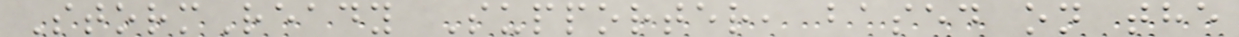StormReady Supporter, based on the
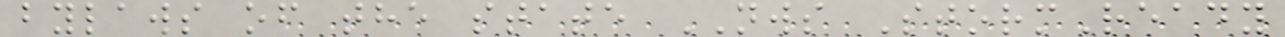bylaws of the state NWS StormReady
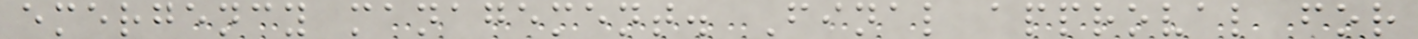emergency management. Final approval for
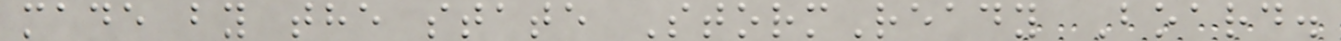made by the state StormReady Board.
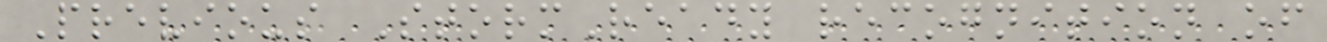Previous StormReady recognition of
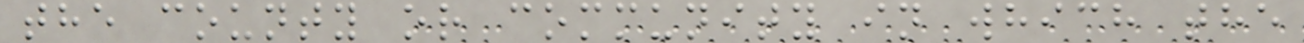the county or community in which the
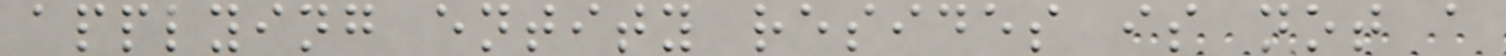applying entity resides is not a
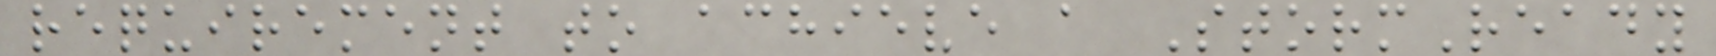requirement to achieve a StormReady
